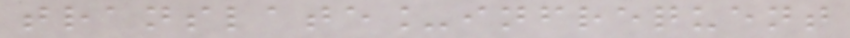translate_infrequent
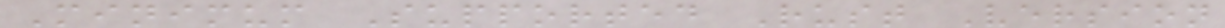Minimum Supported Rust Version
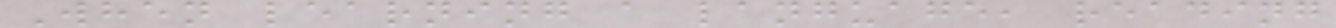When learning a language, reading
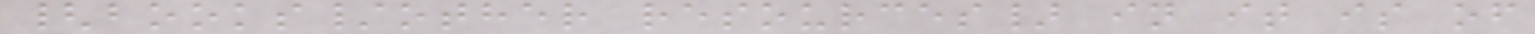{books/other resources} in it is of
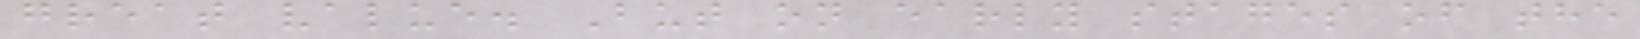great value. But on early stages of the
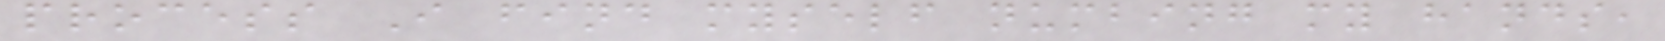process I find myself numbing my hands,
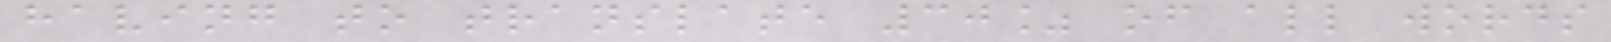having to translate 30% of all words
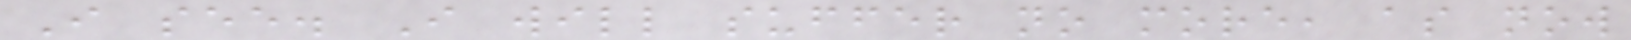I see. I will suffer no more, as now
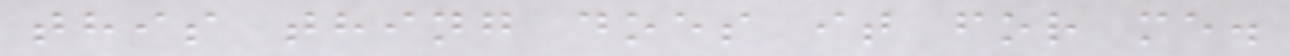this thing does it for me.
